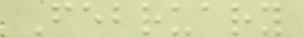February
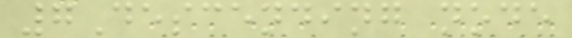7Descending node
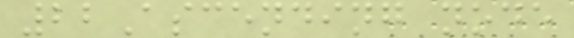22Ascending node
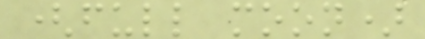(full moon)
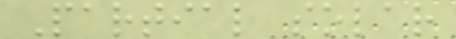Partial solar
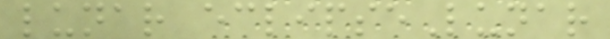lunar eclipseLunar
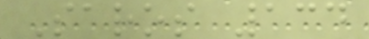Saros 134
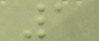1
